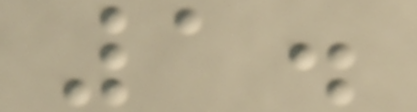1.
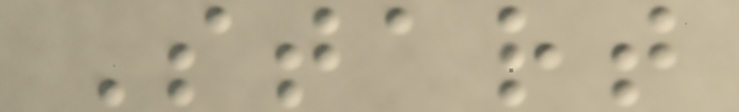Start
